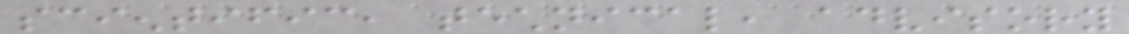scientific, technical, advisory
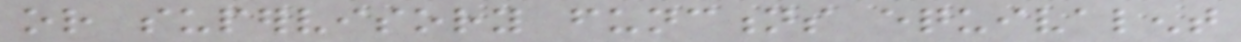or supervisory functions equivalent
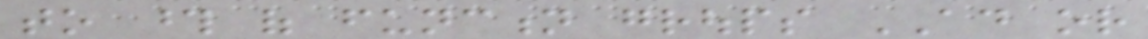to those of function groups AD or
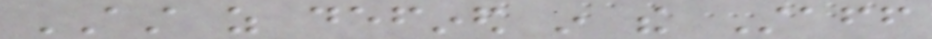AST as defined in the Staff
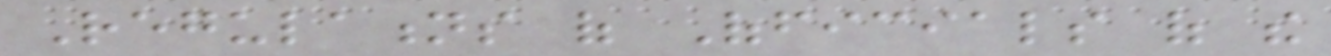Regulations of Officials of the
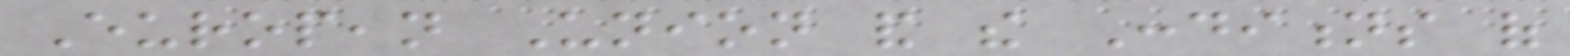European Union and the Conditions of
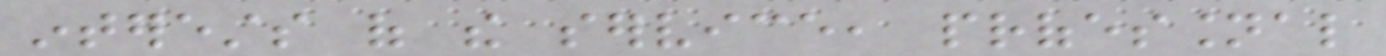interests of the service, professional
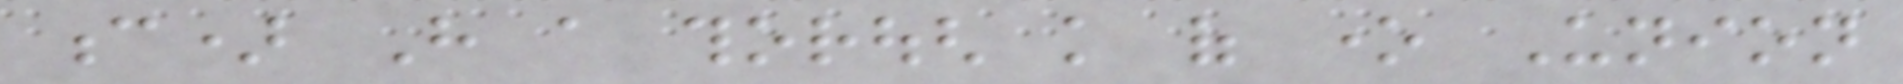c) Have a thorough knowledge of one Union
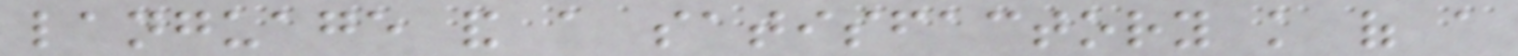language and a satisfactory knowledge of a
